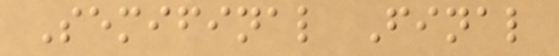Semifinal Final
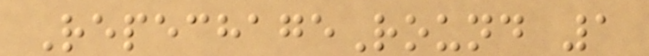RepechageRound 1
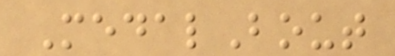MedalBout
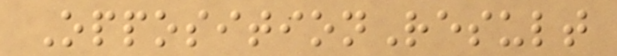OppositionResult
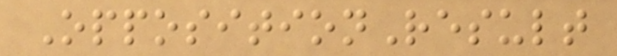OppositionResult
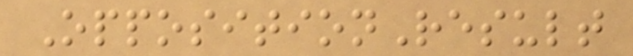OppositionResult
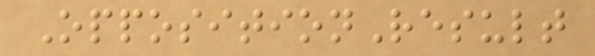OppositionResult
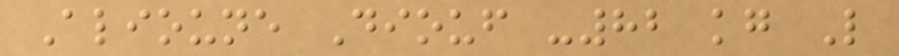Alioune Diouf -82 kg L
